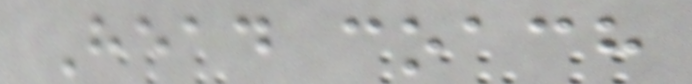Head coach
